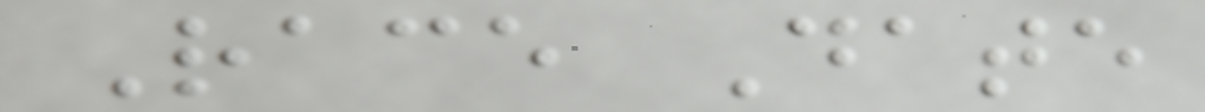Race Date
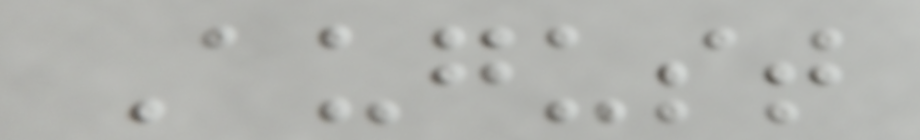August
